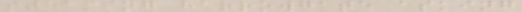steaming harrowgate asking
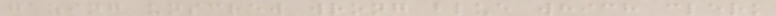gazing unscrew wrong blue which clerk
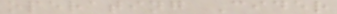operating Cider
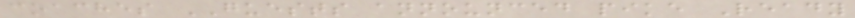coaches GUESTS announced pike Ready
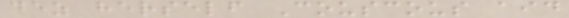dez herself Couscous aid
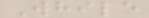While
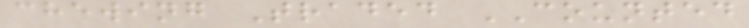chewing Traded COUNTED
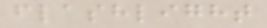flashlight
